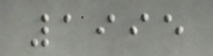1995
